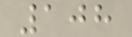108
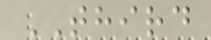THIRD
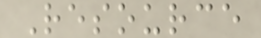Resource
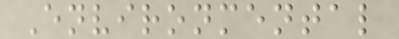Environmental
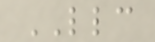LLC
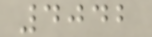4042
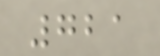721
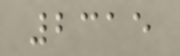2315
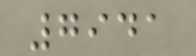7941
